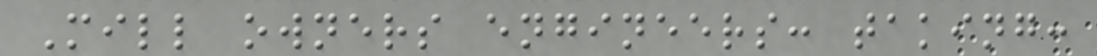Mill owners engineers: taking:
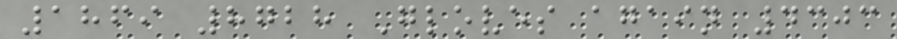1869 8728 Gloves again 4303
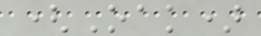(Oak)
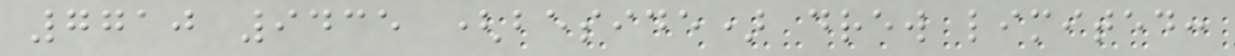7710 9435 (beside) drew limited:
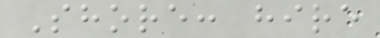Shore: hire
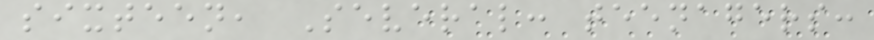sixteen, Several: teenagers:
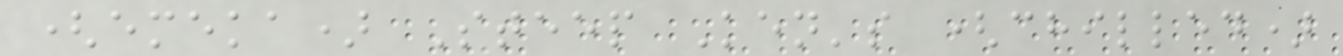(emeka) Steep Ken's (chilled)
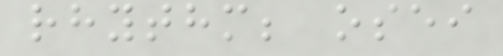rhythm; osei
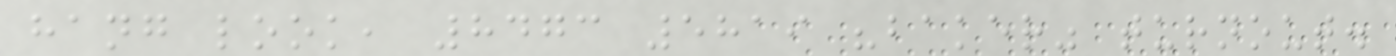hang look, 8473 5819 "baker" turnout.
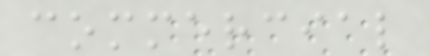commercial
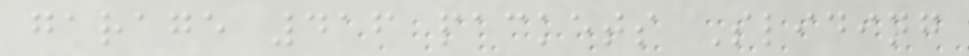garage 416 packets Sliding
